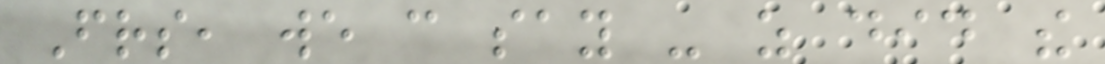Friends, we can say - as did the
